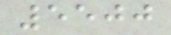5500
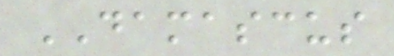DAMASCUS
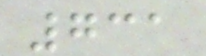731
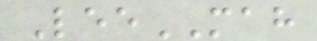LeeMAH
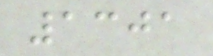1301
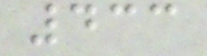433
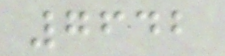7642
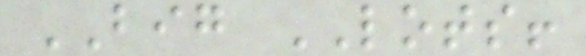BIG LOTS!
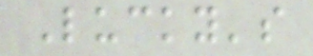Lucky's
